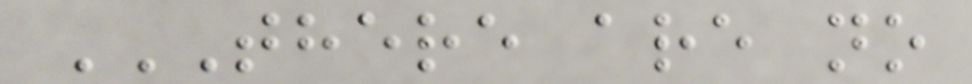THERE ARE NO
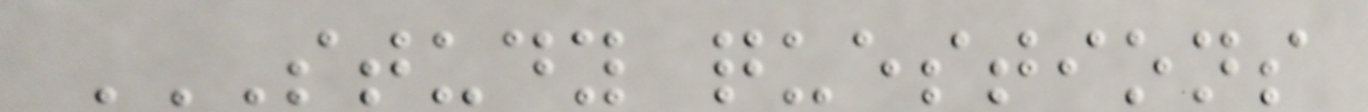STUDY QUESTIONS
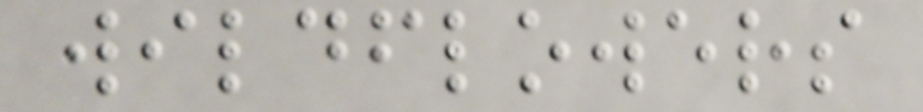wildflowers
